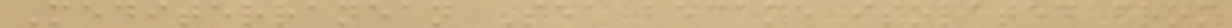Mediterranean Sea became isolated from
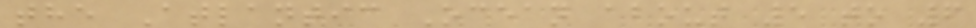the Atlantic Ocean about 5 to 6
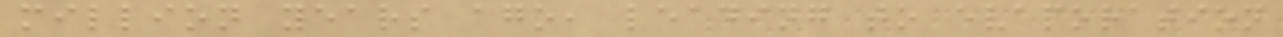million years ago, leading to evaporation
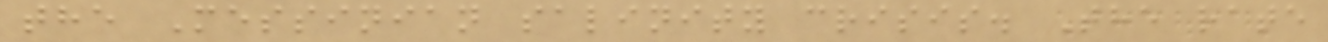the Messinian salinity crisis. The rate
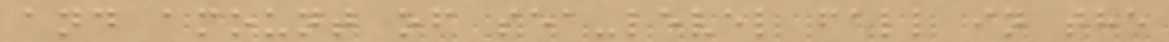and amount of sea-level fall in the
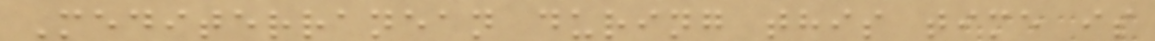Mediterranean during this time is
